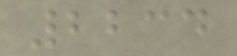2234
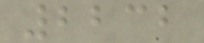2232
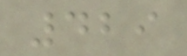429
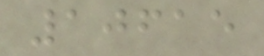10615
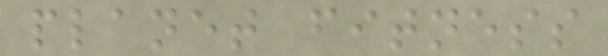planet fitness
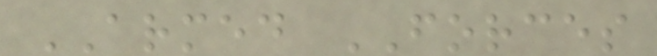ARMED FORCES
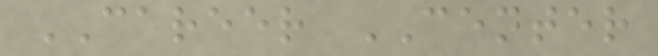CAREER CENTER
